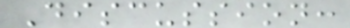Discussion:
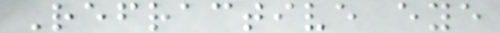Refractive eye
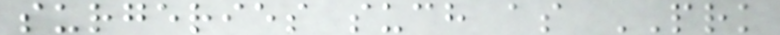surgeries such as PRK
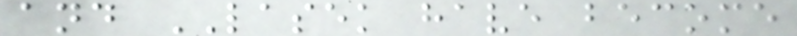and LASEK have become
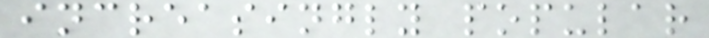increasingly popular
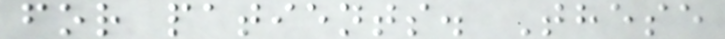for patients. These
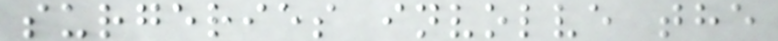surgeries involve the
